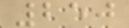250
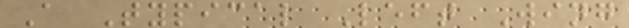A Typical Left Wing
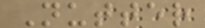Nutter
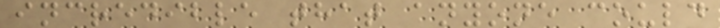incredible that anyone could
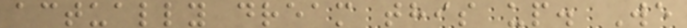actually dream this up. We
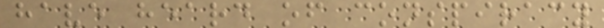have heard of conspiracy
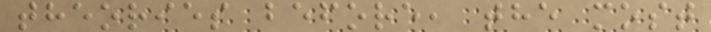theories before, the most
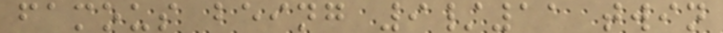famous being 9/11 twin
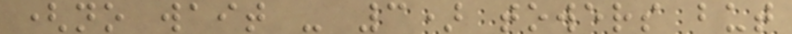(no wait - 3) towers but
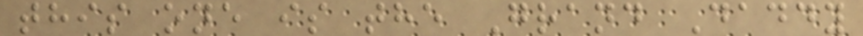this one is the Grand Daddy
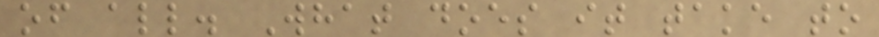of all. What does it take to
